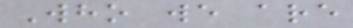Who we are
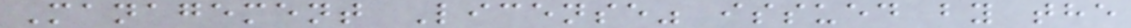Management License" issued by the
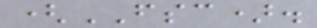(FSC).
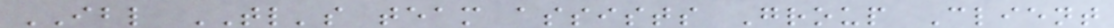IBL TL's team assists Group Client
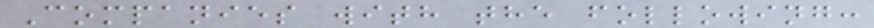Companies with the following:
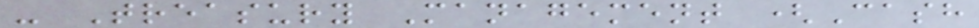- Treasury Management (Cash
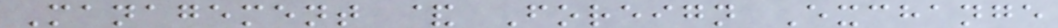Management & Foreign Exchange
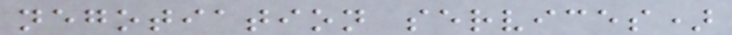negotiation services)
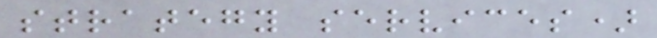strategy services)
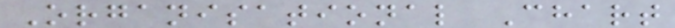Organisational Chart
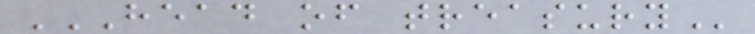HEAD OF TREASURY
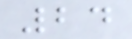24
